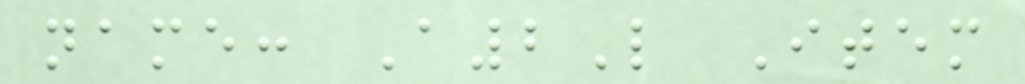name: A2L Item
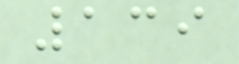139
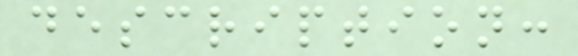description:
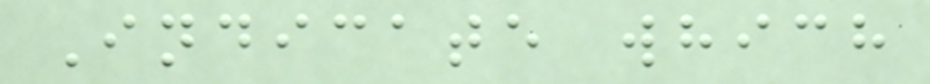Indicate which
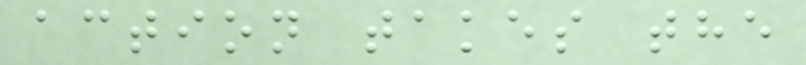action takes the
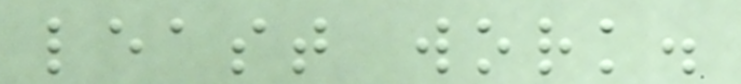least work.
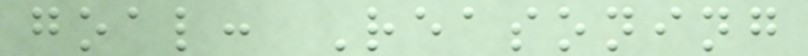goal: Reasoning
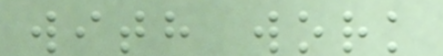with work
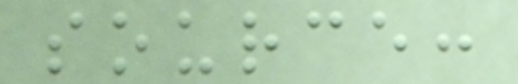source:
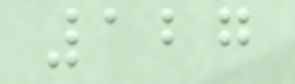127
